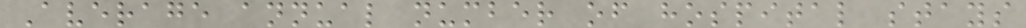Average annual number of hospital stays
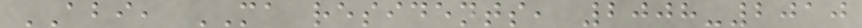ABI, MA residents, 2008-2010
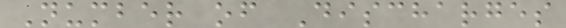Number of Discharges
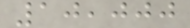10,000
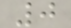0
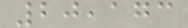20,173
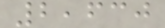2,630
